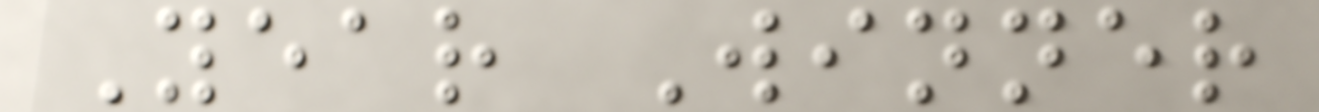Year Winner
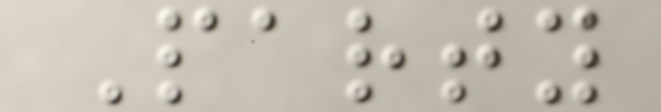Party
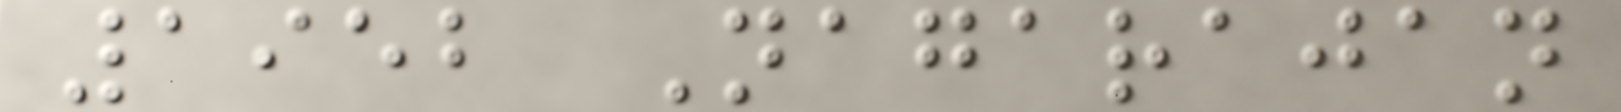1952 Nagarajan
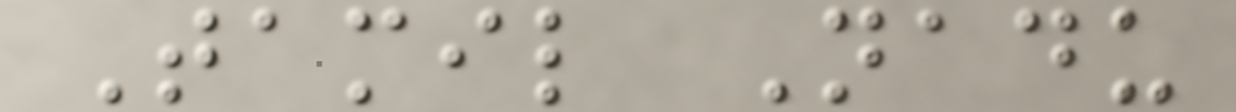Tamil Nadu
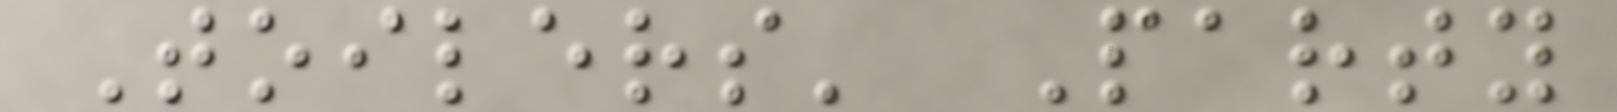Toilers' Party
